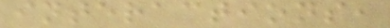interactions,
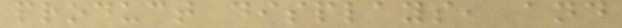product displays, and
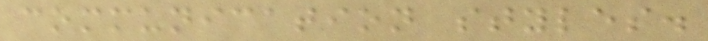communication styles.
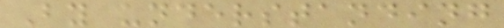By understanding
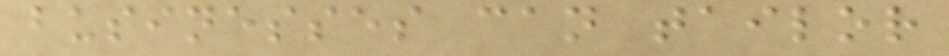businesses can tailor
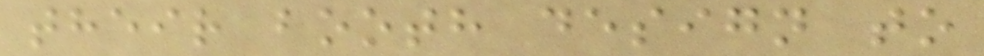their booth design to
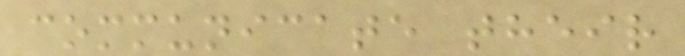communicate their
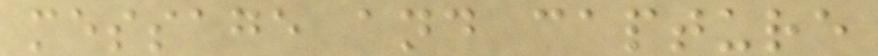message and capture
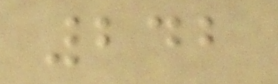242
